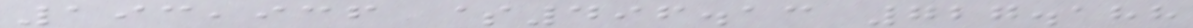193,936 $496.13 727.188
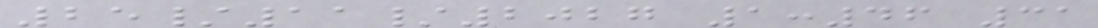25/11/2027 1:46 31
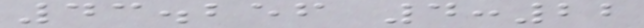43.256 4:22
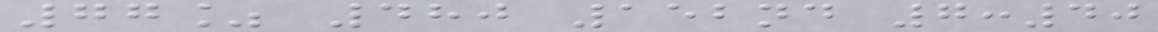77% 480 152nd 7:40
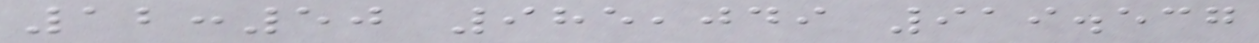12:50 985,049 919.537
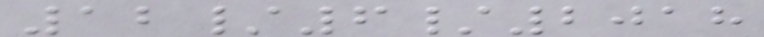12/6/2018
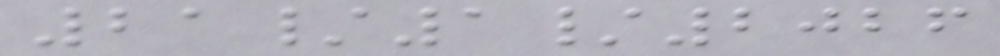21/1/2026
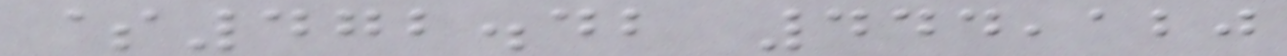$472.42 444,120
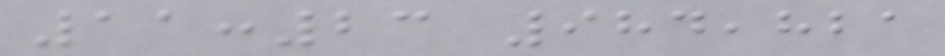11:23 984,821
